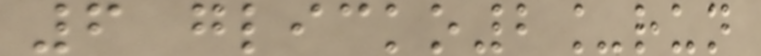6 glicko2_run
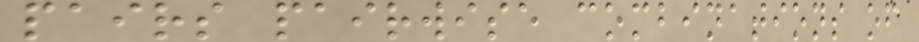pairs pairwise combinations of
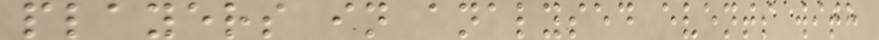players in analysed events with
